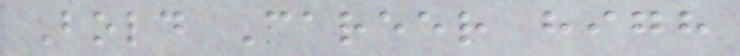Bold Career high
